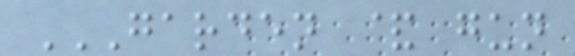GARDEN & GUN
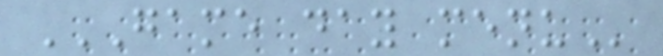GAME DAY MENU
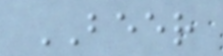BEER
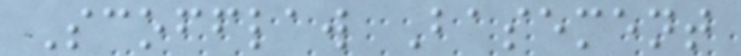Scofflaw Basement
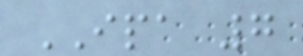IPA 7
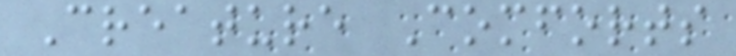Creature Comforts
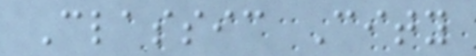Classic City
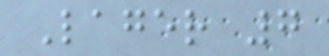Lager 7
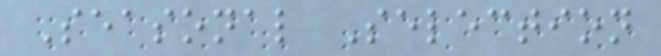Seasonal Selection
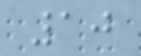10
